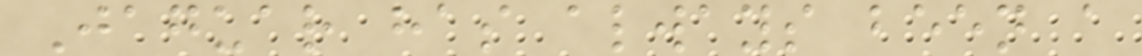Jaguar has always been a
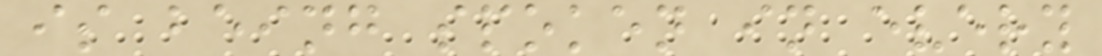is being spoken in every
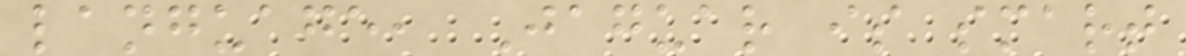language, Jaguar is smart
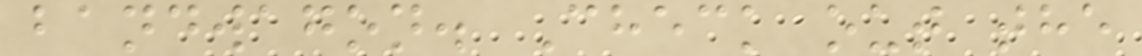bandwagon. Check out the
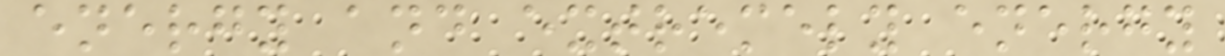energy and extremely energy
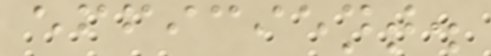efficient.
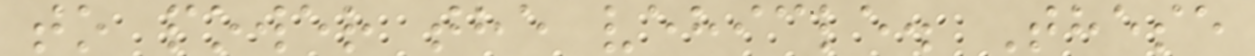to power the vehicle. These
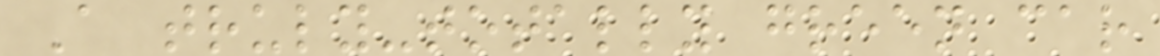A truly-totally green car
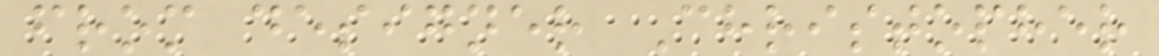from designer Christopher
